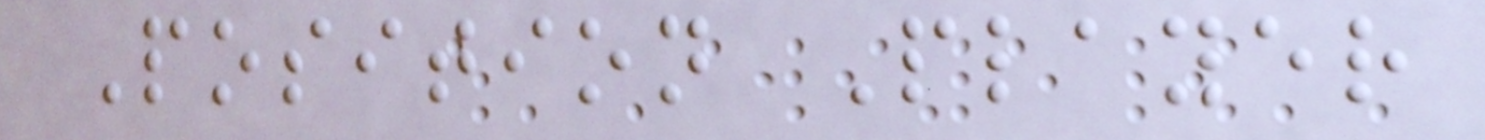Position Player
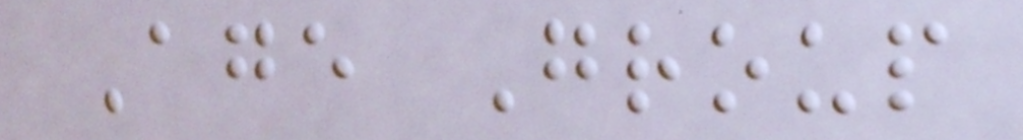Age Group
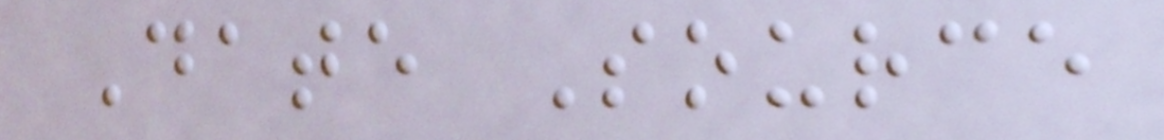Date Source
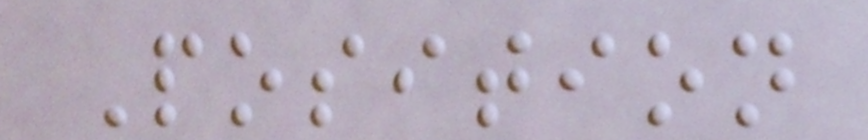Position
